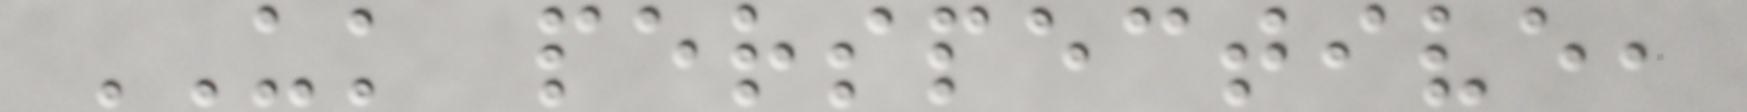UK perspective,
